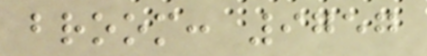broom: 9757
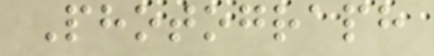Photograph
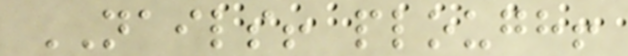NAILS! plough!
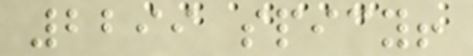2299 spicy!
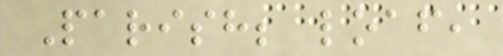Parish; loaf,
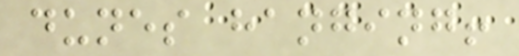dunes hanging!
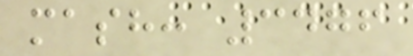mash: 3476
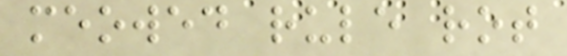meowed rule rot
